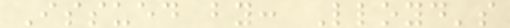Issued by: Lloyd's
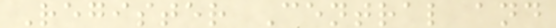Register Central and
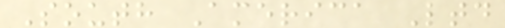South America Ltd
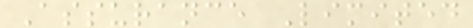Assurance Limited
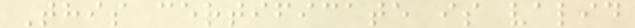This certificate is valid
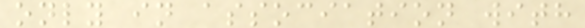only in association with
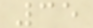35
